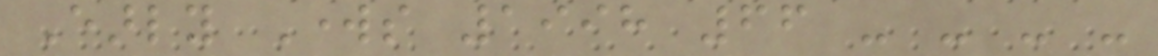Early Works 1998 66 - - - -
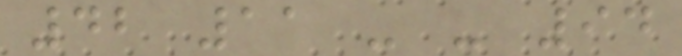42 11 - - 94
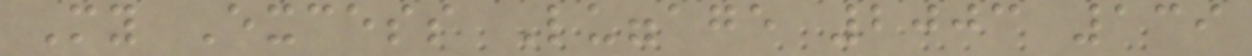My Excess Luggage 2003 139
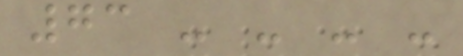73 - - - -
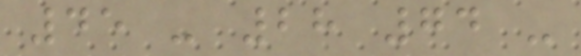45 - 28 74 -
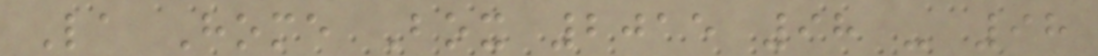La Home Box 2015 98 - 98
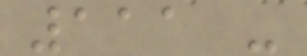111 -
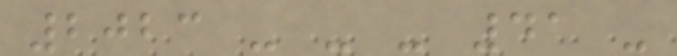2023 - - - 41 -
